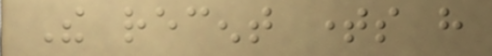The recent times have
